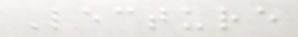Lecture
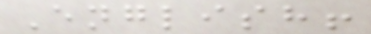English!
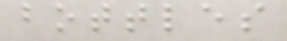bottles
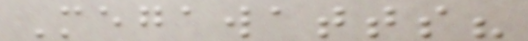Megawatts?
